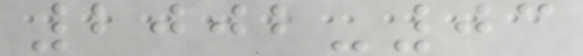2002-03
